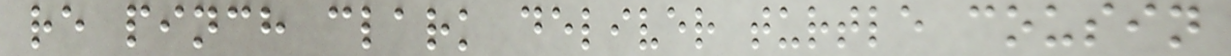re pinch clark deliver turtle cousin
